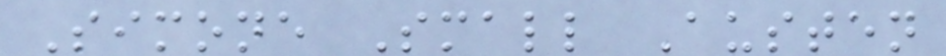Simone Small Austen
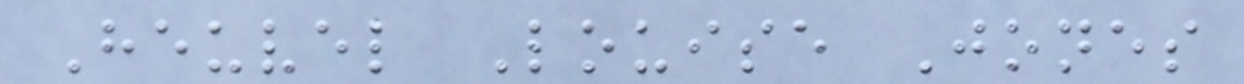Heuvel Louise Jones
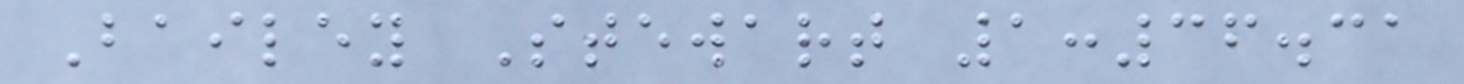Bailey Stewart 1:36.31
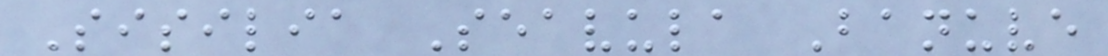Sisilia Seavula Banuve
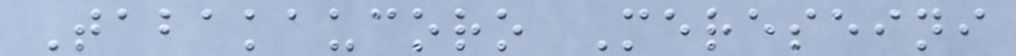Tabakaucoro Mereseini
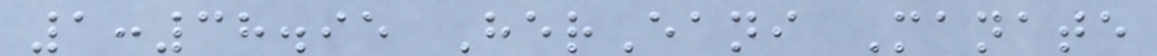1:38.95 HerEani Manate
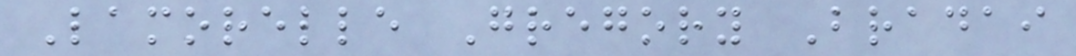Lamorelle Gregory Bradai
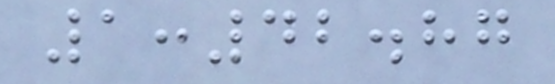1:42.87
